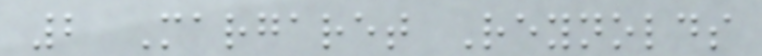2 Margaret Reynolds
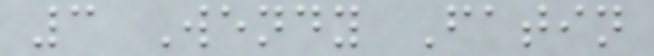3 Wendy Fatin
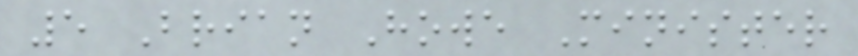5 Brian Howe Minister
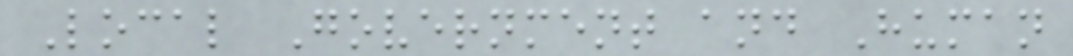Local Government and Human
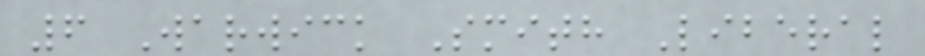6 Warwick Smith Liberal
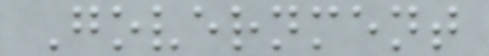Government
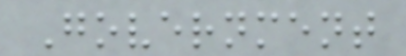Government
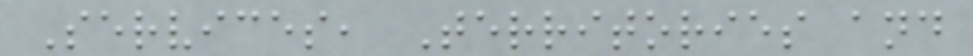Services, Territories and
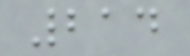214
